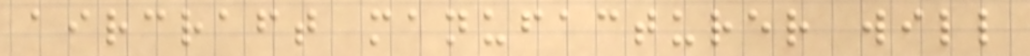aircraft manufacturer will
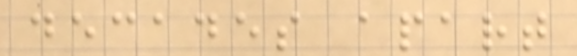decades apart
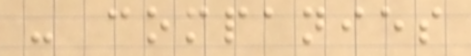- companies
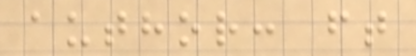author: ft
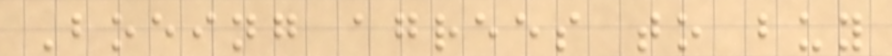Boeing agrees to buy
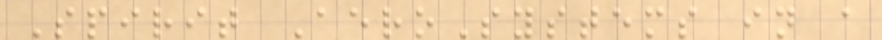Spirit AeroSystems in a
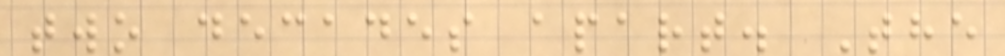two decades apart. The
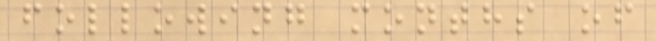following months of
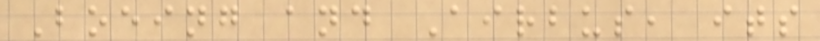Boeing and Airbus, its
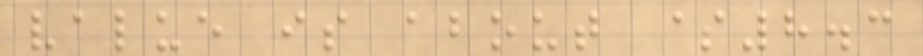value is about $8.3
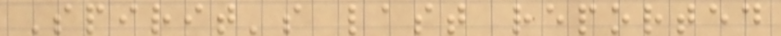Spirit's last reported
